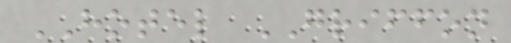HOTEL GRIFFON
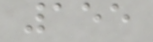155
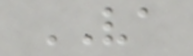VA
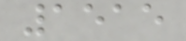1515
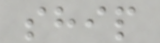ship
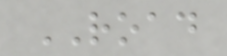ROAD
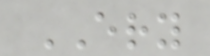ERY
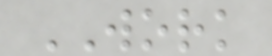WORK
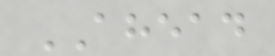AHEAD
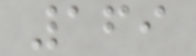169
